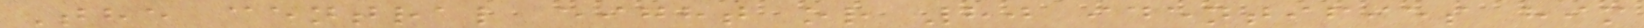The central eight or 80 identifies him
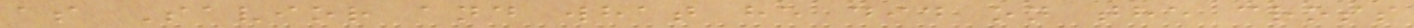as Savior and what he did on the cross
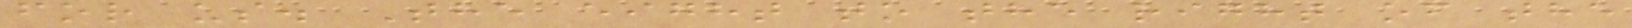for us. The eight to the right of the
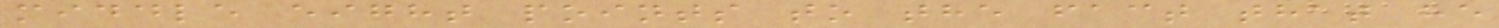middle eight points to the fact that he
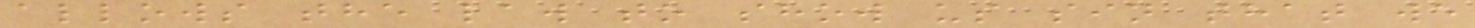allows the law to show us sin that we
